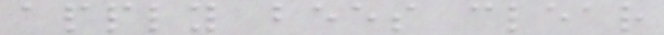apply bees clear
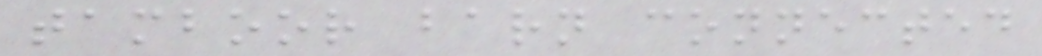tamboor barn connected
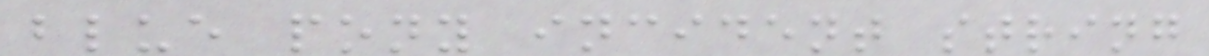blue pony incident string
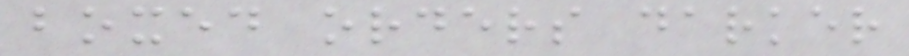boxed orders darker
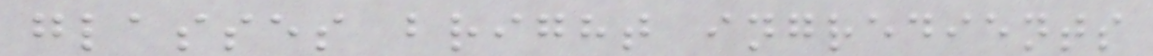glasses bright ingredients
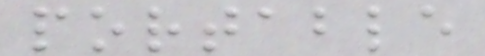portable
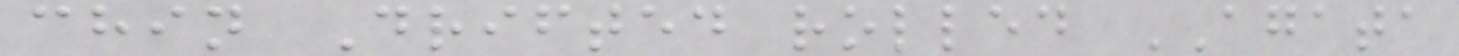chin Drifted rolled AGATA
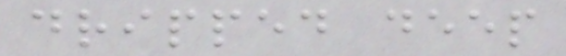dripped deep
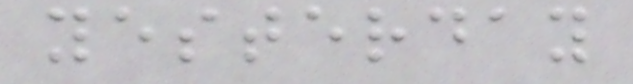yesterday
